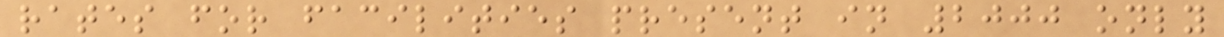rates for facilities present in 2000 only
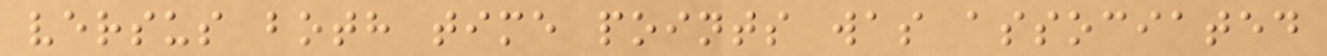versus both time points was associated
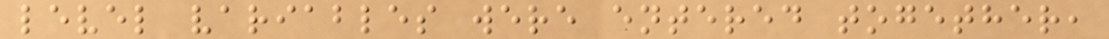level variables were entered together,
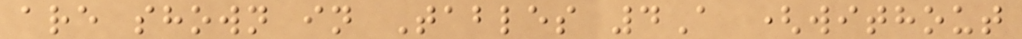are shown in Tables 4A (without
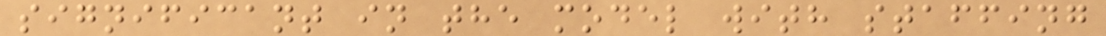significant in the model with staffing
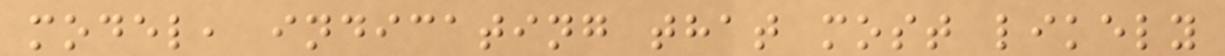model, indicating that most likely
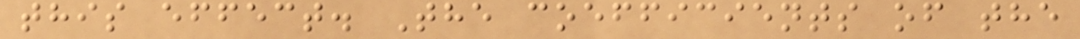this effect. The coefficients of the
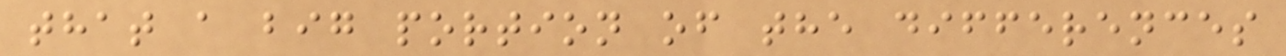that a big portion of the differences
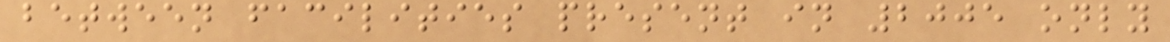between facilities present in 2005 only
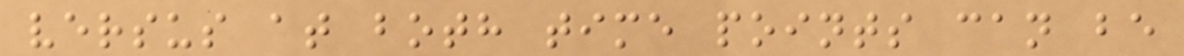versus at both time points can be
